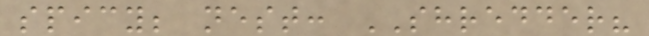spicy; nest: SHREDDER?
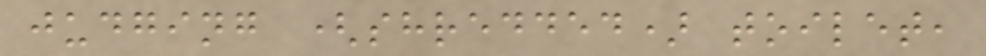judging (shredded) toilet,
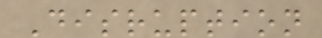Disruption
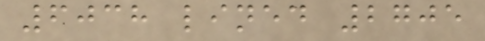6038 lined 2705
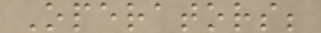Operators;
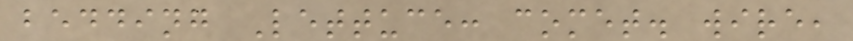bedding Lettuce: comet. wire,
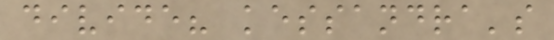divide? kessandra's
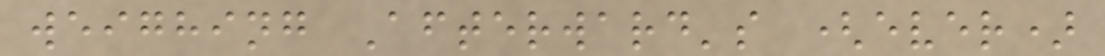weighing Afterward's (ever)
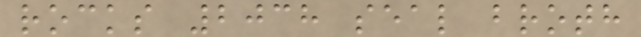rocks 2038 seal broth
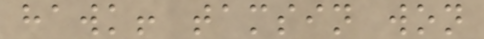hawk! tamsin won
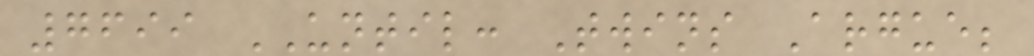7699 UNTIL: Twins Argue;
